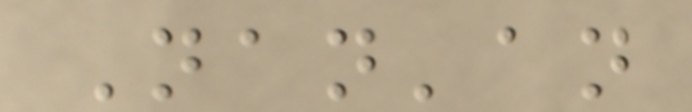Nan'an
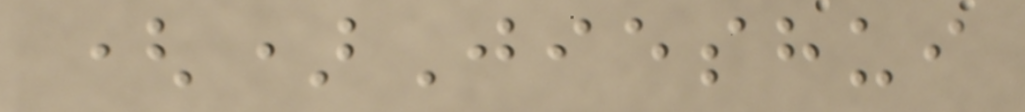()Jieshui
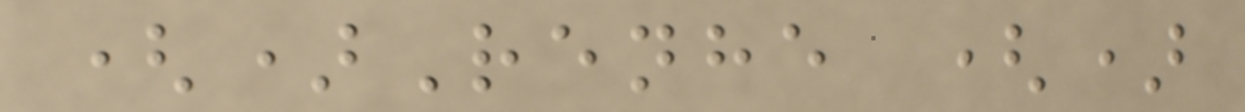()Renhe ()
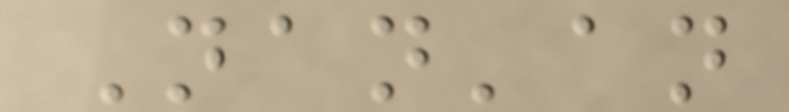Nan'an
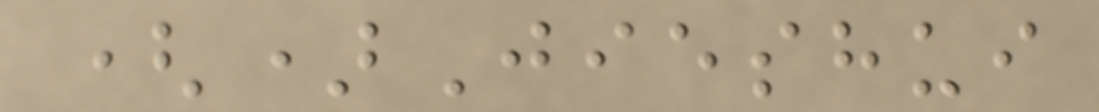()Jieshui
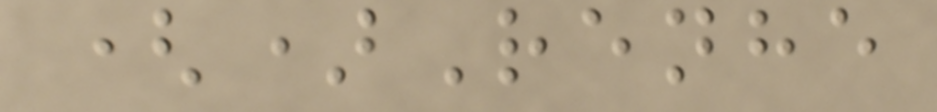()Renhe
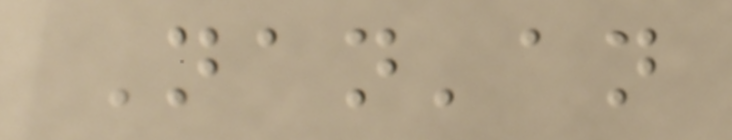Nan'an
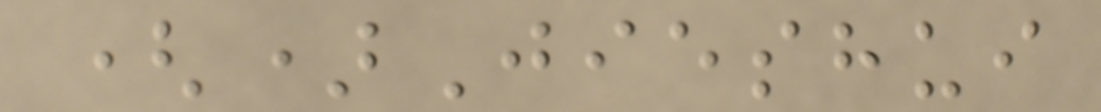()Jieshui
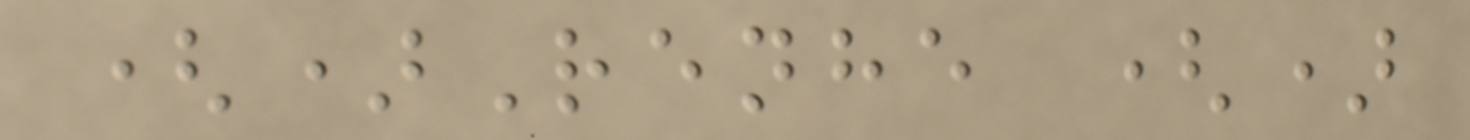()Renhe ()
